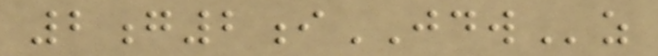2g2iJDWz
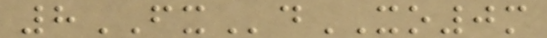8FXdXO0m
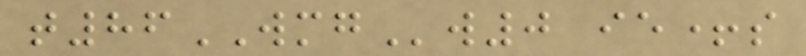t86WMGw0 ie+s
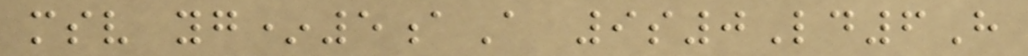msv yg*5aA 9s0Ld6H
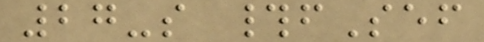27-s #fSef
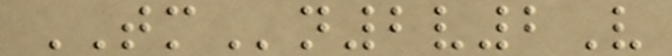TMn2v2V
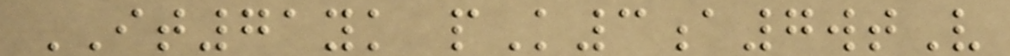IT71yk pK3a7wtV
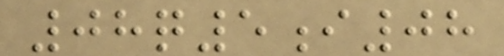08q5i08
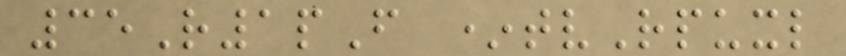35R1pF *tvRpuxl
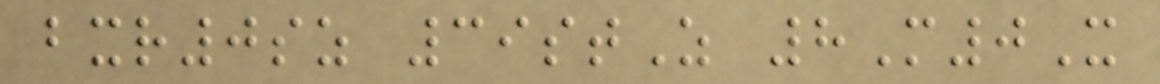bxr0sz 39stZ 8M0X
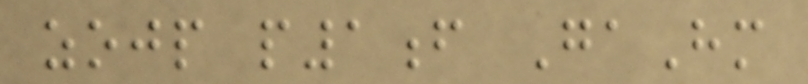zojp p1f GaHm
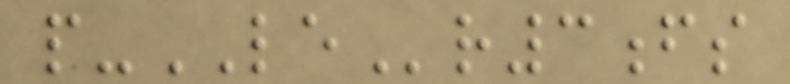p-LEr3fs
